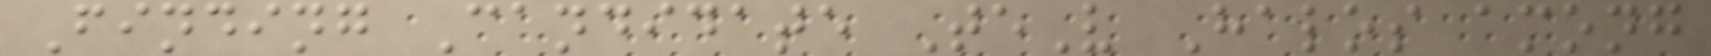Finding Candidate TeV Halos among
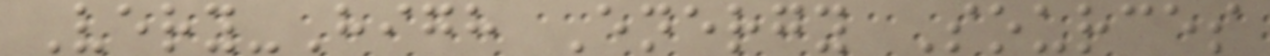Very-High Energy Sources
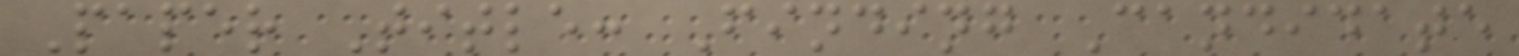Paper Title: Finding Candidate
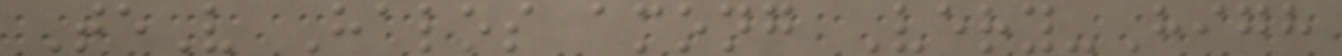TeV Halos among Very-High
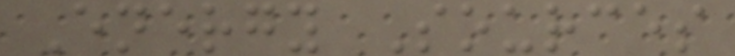Energy Sources
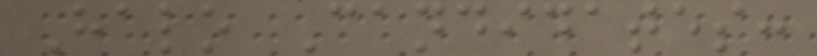Halo Candidates:
